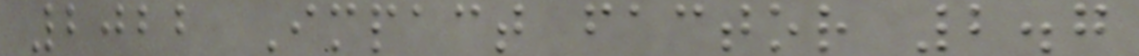2022 Impact factor 2.7
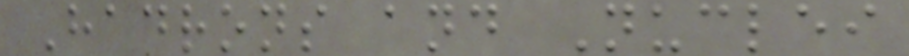Hadrons and Nuclei
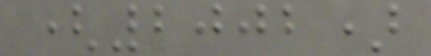(2002)
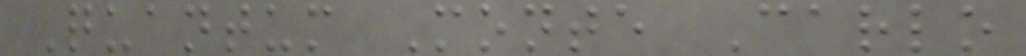Quantum Monte Carlo
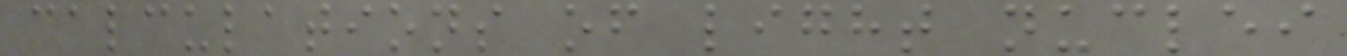calculations of light nuclei
